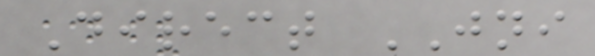Direct JNI
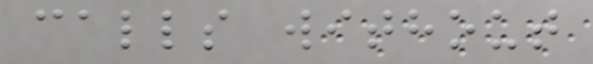calls without
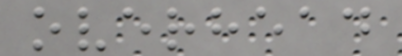overhead
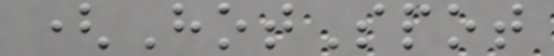(HotSpot
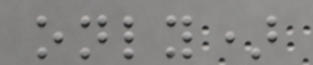only)
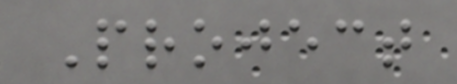Project
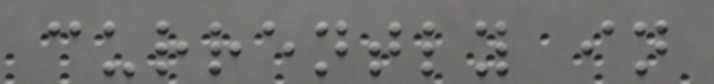currently in
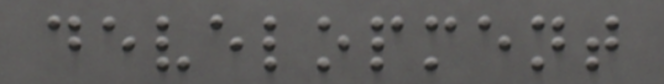development
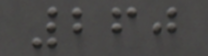260
